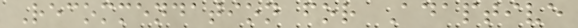Recommendation for Adaptive
